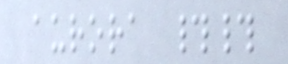aurora ##
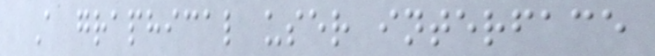A graphical user interface
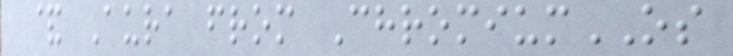& Aura from ChromiumOS
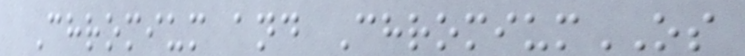Chromium and ChromiumOS
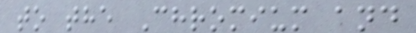to the Chromium and
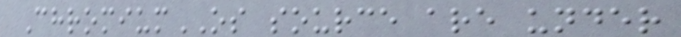ChromiumOS source are under
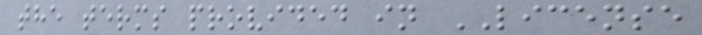the terms provided in LICENSE
